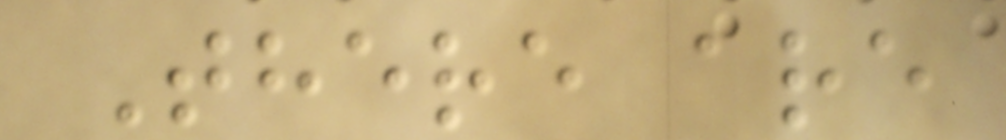There are
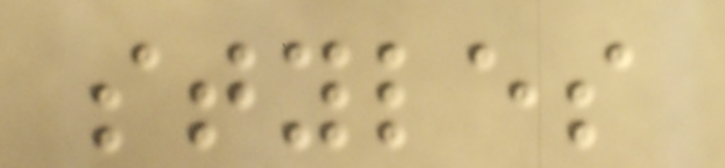styles
